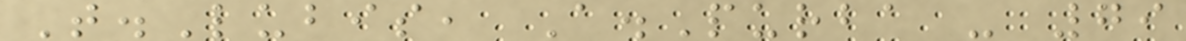T.Lubis, A.Purba - 79
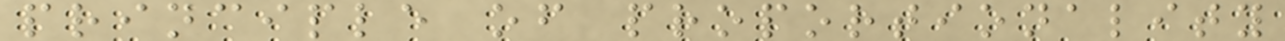principle of proportionality
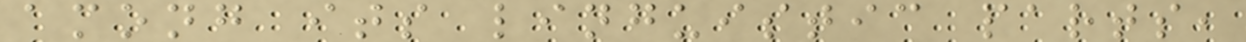among its linguistic parts,
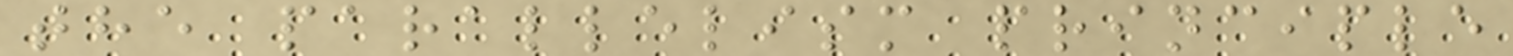the parallelism principle
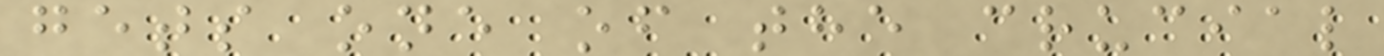gets one of the crucial
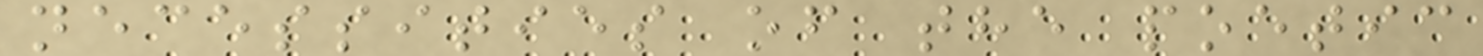necessities of the poetic
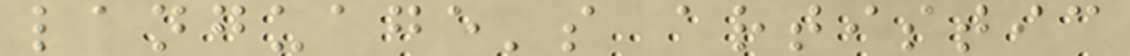language's artistic
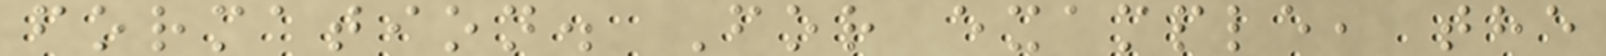formation. For example, the
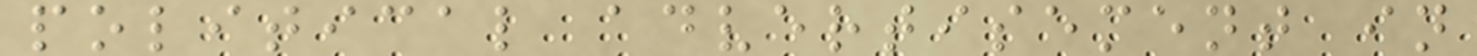political advertisement in
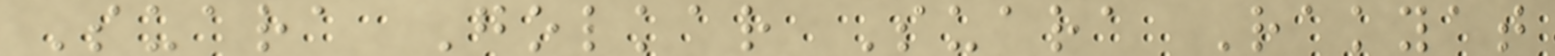Suara Golkar Suara Rakyat
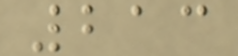213
